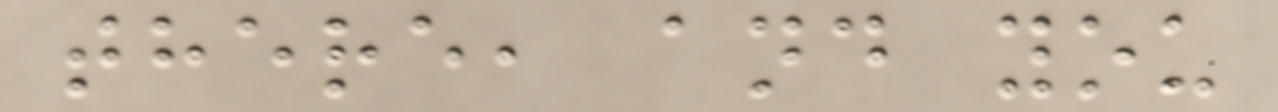there, and you
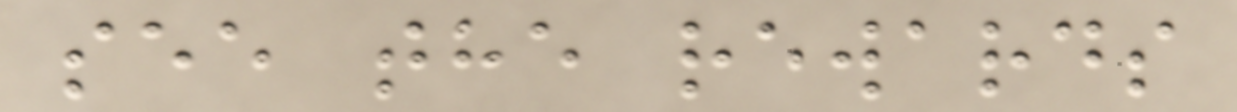see the rewards
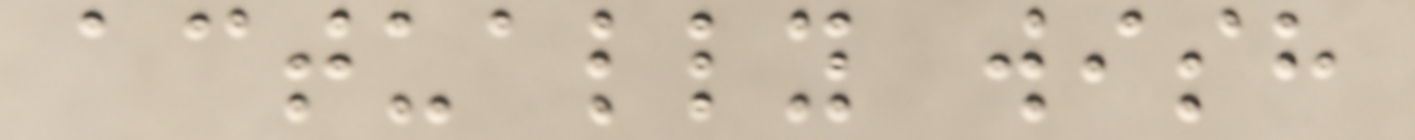actually wish
